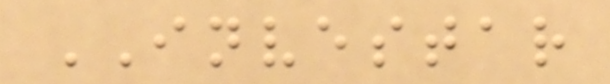INVESTAR
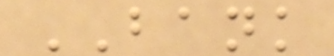BANK
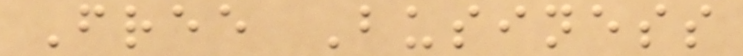Free Business
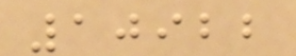10922
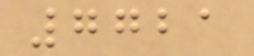7721
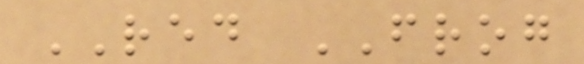RED FROG
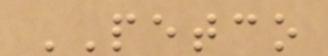PETCO
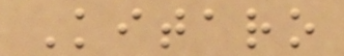Kitaro
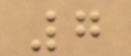7
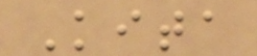Kita
